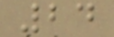24
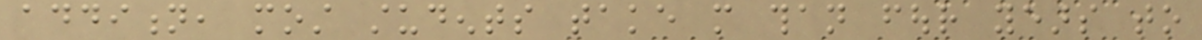addition, most students take more than four years to
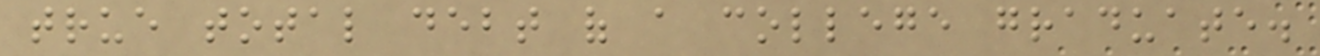true total debt of a college graduate.
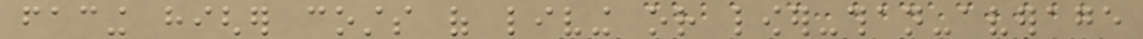facing higher costs of living or lower-than-average
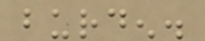burden.
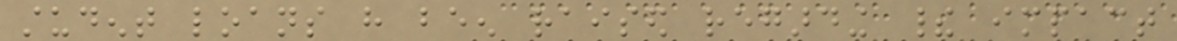student loans have been raised regarding their impact
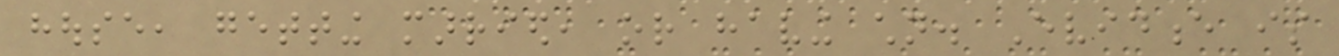house, getting married, or having children. Evidence is
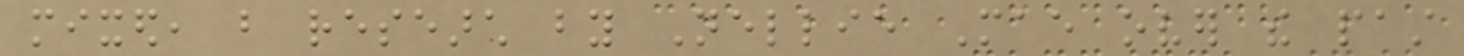mixed, but research by Nellie Mae over the past
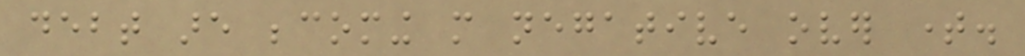debt are becoming more negative over time.
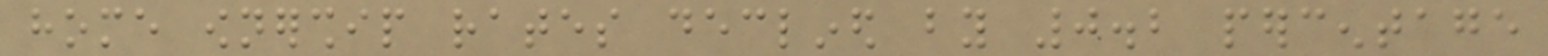home ownership rates declined by 0.2 percentage
